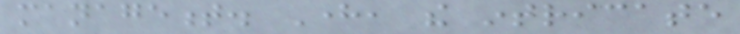management. Here, the intricate
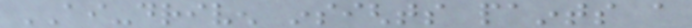AI-driven insights paints a
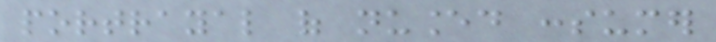portrayal of nuanced consumer
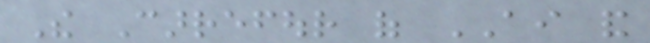The Carrefour of AI and
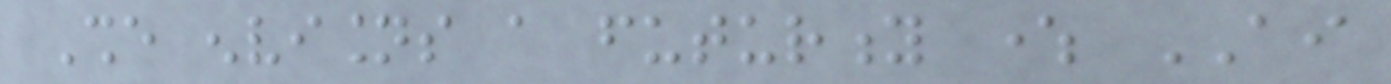She envisions a futurity where AI
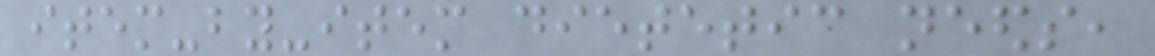item-by-item dietetic needs,
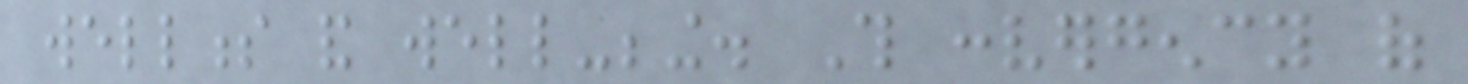wellness and well-being. This convergency of
